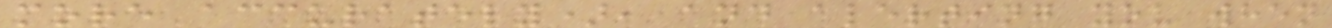more accurately), and alerting you when
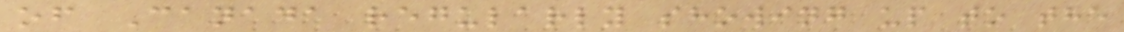of Canada regularly showing up to the
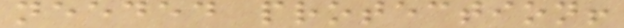needed protection!
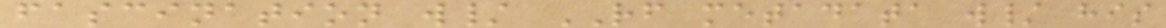fascination w/ RF metadata w/ his
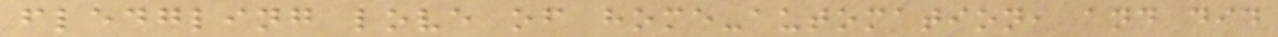fledgling love of home-automation, and did
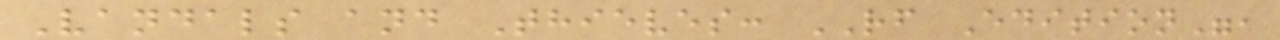Vandals and Thieves: RF Edition",
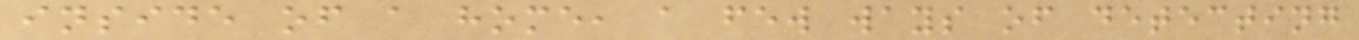inside of a home, a few ways of detecting
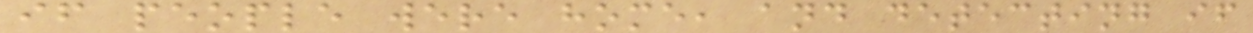if people were home, and detecting if
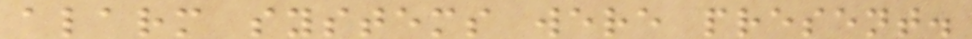alarm systems were present.
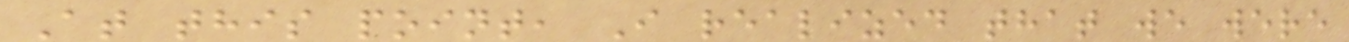At this point, I realized that we were
